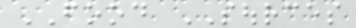FOOD SOURCES
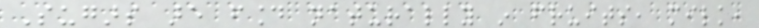Sugars are found naturally in fruits, milk,
